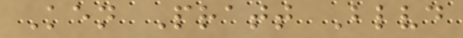Ken Pratt Blvd
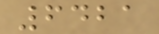6421
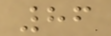86
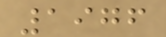1976
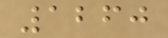1260
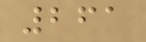261
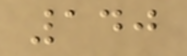140
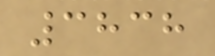3838
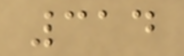314
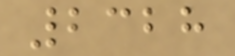2328
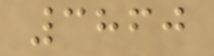3860
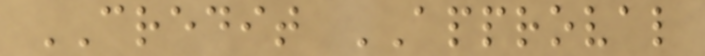CREDIT APPROVAL
